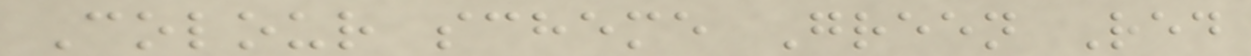Colour scheme Green Red
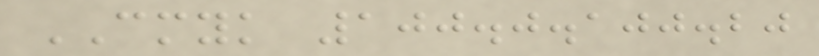CMYK 100.0.100.20
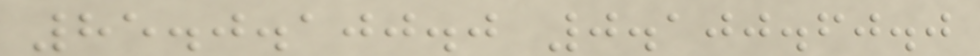85.0.100.0 0.100.60.0
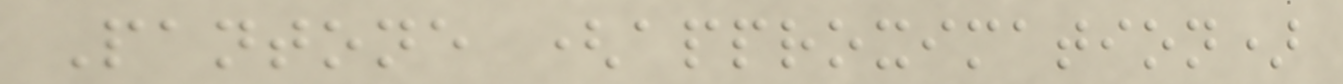Pantone (approximation)
